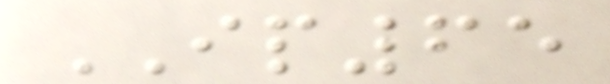IP65
